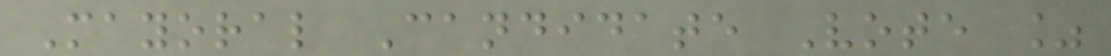Mayoral Candidate Vote %
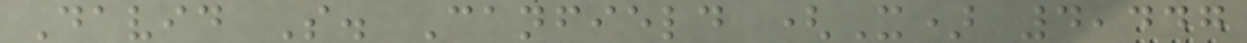David S. Canfield (X) 4,447
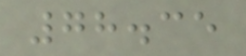78.35
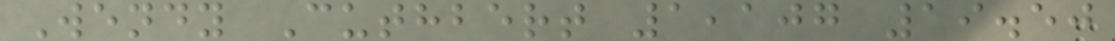Wendy Cuthbert 1,107 19.50
